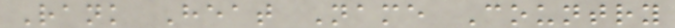Rank Heat Name Country
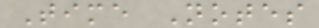Time Notes
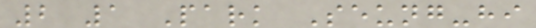2 1 Park Seung-hi
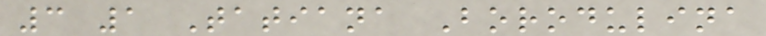3 1 Tatiana Borodulina
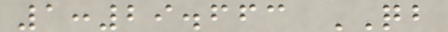1:29.663 QB
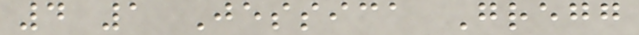4 1 Jessica Gregg
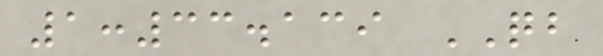1:33.139 QB
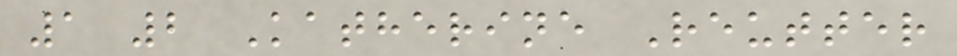1 2 Katherine Reutter
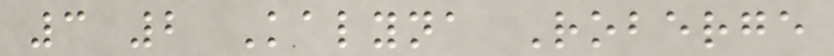3 2 Kalyna Roberge
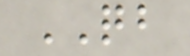QB
